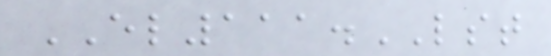EL111.LST
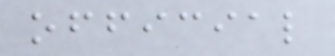official
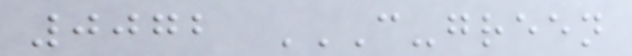0072 C-GREEN
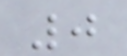0
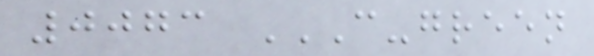0073 C-GREEN
